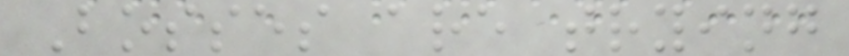Bosses are trying
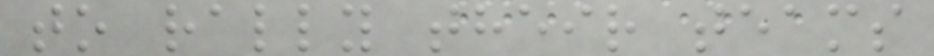to rally their teams
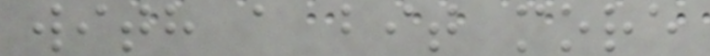with a bit more
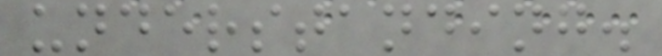understanding.
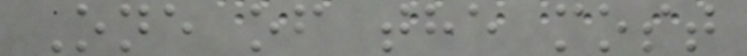One of the most
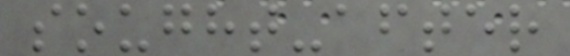sought-after
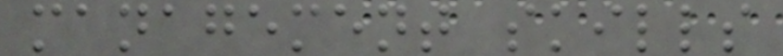management skills
